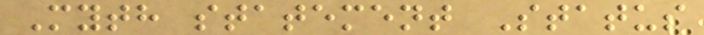Myth statement Status
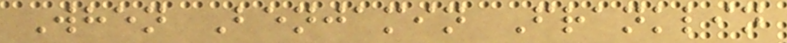When Benjamin Franklin
